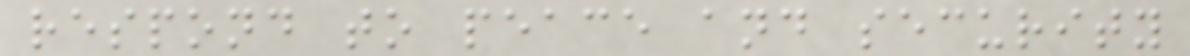respond to peace and security
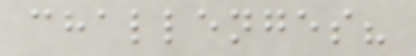challenges?
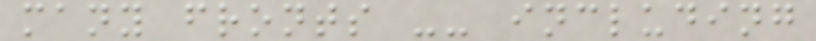many fronts -- including
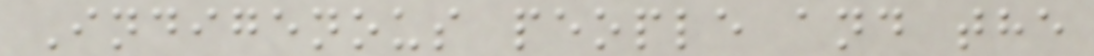Indigenous people and the
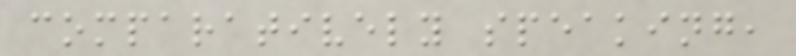comparatively speaking,
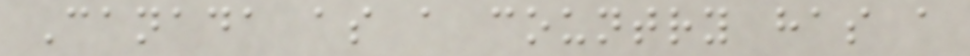Canada as a country has a
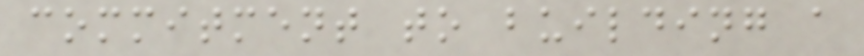commitment to building a
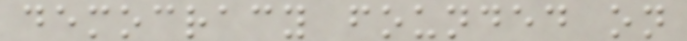democracy founded on
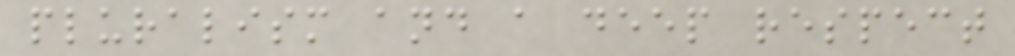pluralism and a deep respect
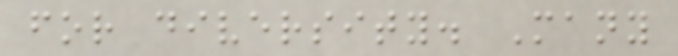for diversity. Many
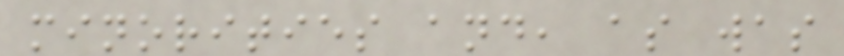minorities and, as was
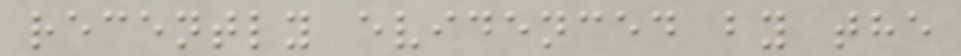recently evidenced by the
